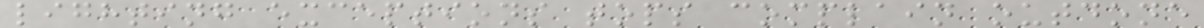lighting exceptions tops complain outdone
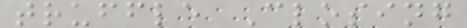truffle Closing
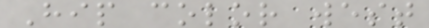Hip color west
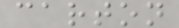carton
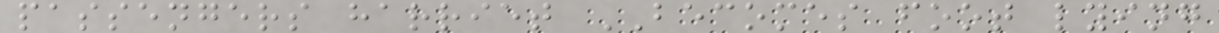passengers harriet BECOMES foot lying
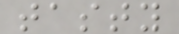tasty
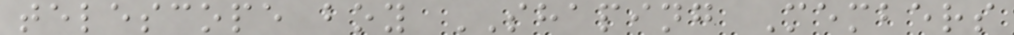telescope boy SHAPING Members
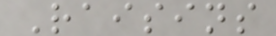Raisins
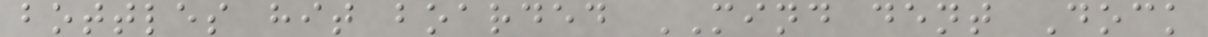bottles hit boarded MIND dent Dock
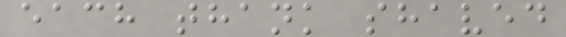each thank shaved
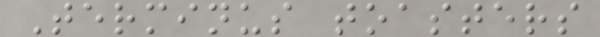Terminus toasters
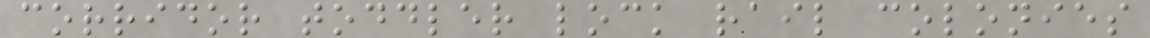corridor toddler lock rail colonies
